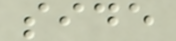side
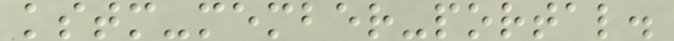kstm-member-portal.
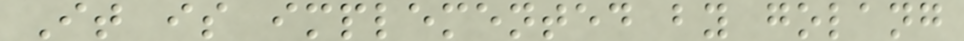It is implemented by golang
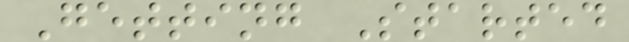Getting Started
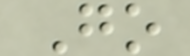Go
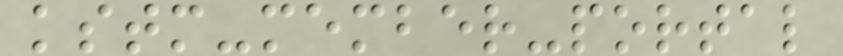kstm-member-portal
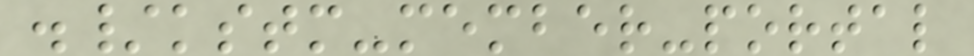./kstm-member-portal
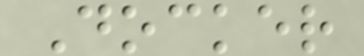Docker
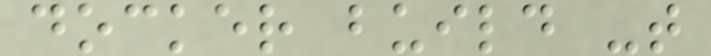docker build -t
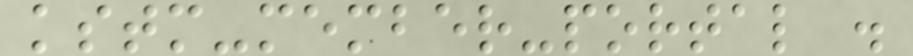kstm-member-portal .
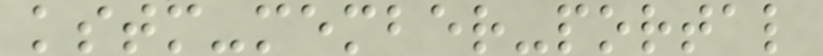kstm-member-portal
